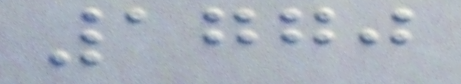1770
